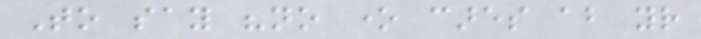To say "no one cares about your
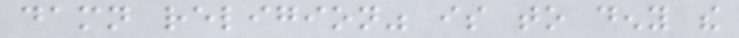damn religion" is to deny the
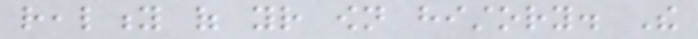reality of your own history. The
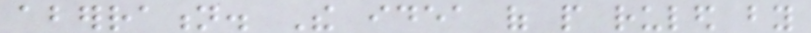aberration. The idea of people ruled by
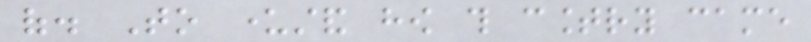of. To understand how this country came
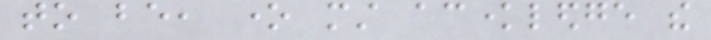to be, one must acknowledge the
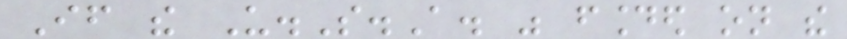If the U.S.A. was founded on the
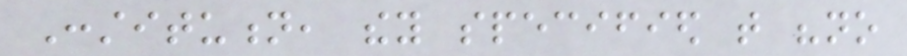Constitution, they specified that "no
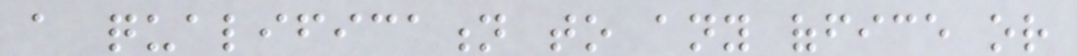a qualification to any office or
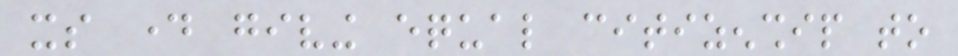its day giving equal citizenship to
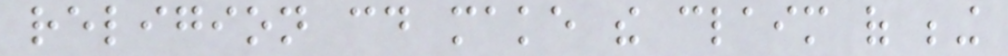religion could make the claim of being
